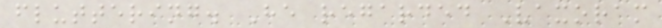fluttering. He regarded Vaxoram
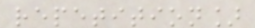repetition]
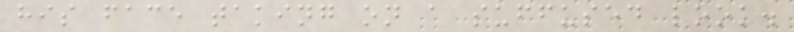his face taking on a suffused look.
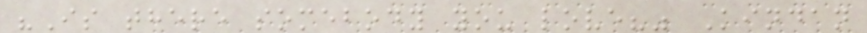"Is there somebody you love?" Kindan
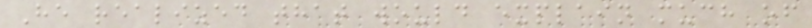He realized that would explain much of
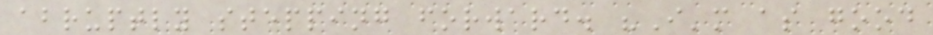abruptly stepping forward. "I'm as good
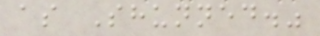as Shunned."
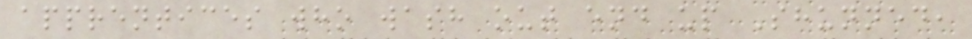apprentices who wash out end up Shunned,
